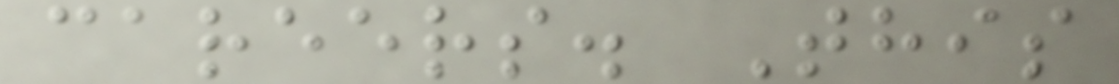careers. This
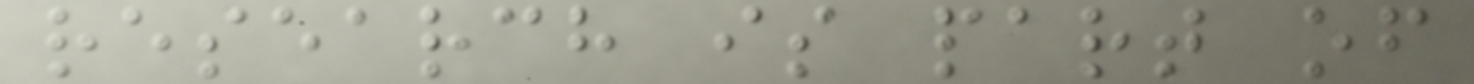research is part of
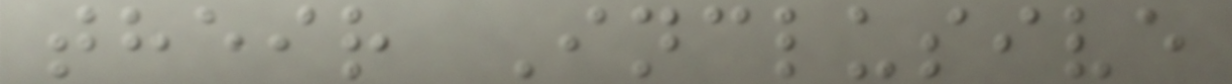their Inclusive
